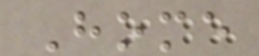Home
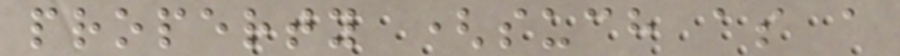property (such as a
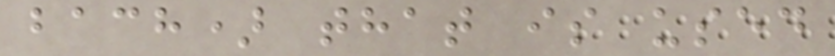bach) that is used
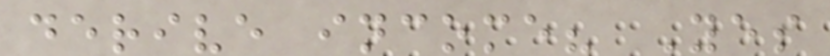derive income? Yes
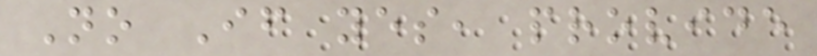No If yes, provide
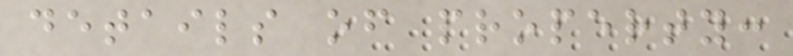details of property:
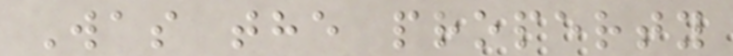Was the property
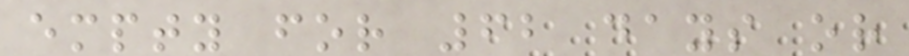empty for 62 days or
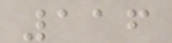116
